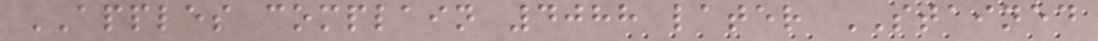APPLES complain 4088 later STAINED
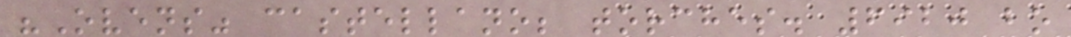"Ovens" castellano; torches. 6920 bo
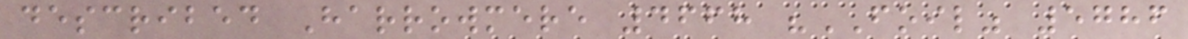described Harrowmere 4668 "FOIL" 5786
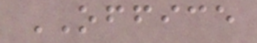OFFICE
